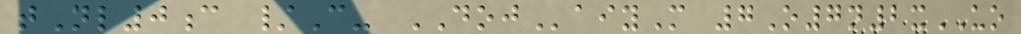tNl0c /C- DOJaiyM 7O7n2xUO
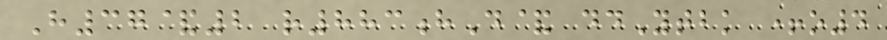H37&2 r883hD& ddYtbk +o4
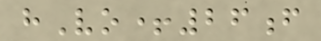hVo+26f
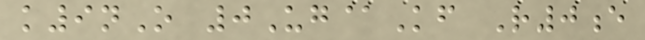k9nO 0Ug@Kf R0e
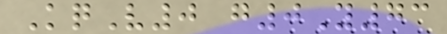KqV0 g0Y73
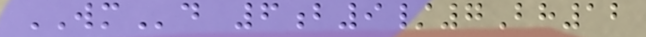WMd 6b9/7Bh12
